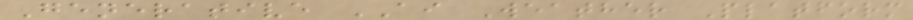Generative AI Weather Platform
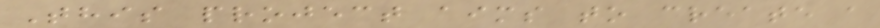This project aims to create a
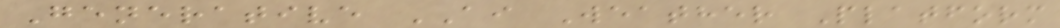Generative AI Weather Platform
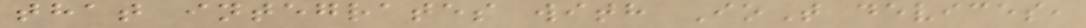that integrates with IoT devices,
